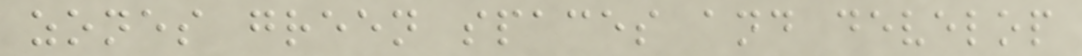zones green spaces and develop
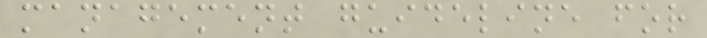management guideline for
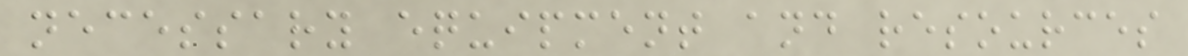necessary equipment and resources
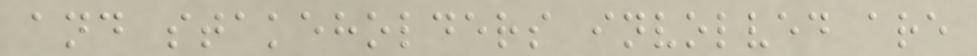and stakeholders involved are
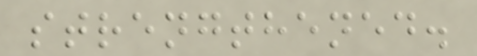strengthened.
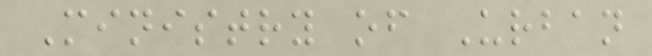Ministry of Urban
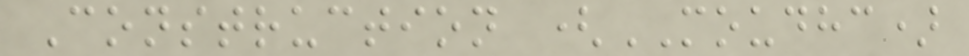Construction (MOUDHC)
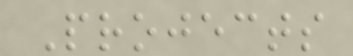Projects
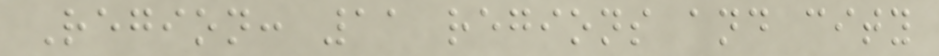Region: 11 regions and city
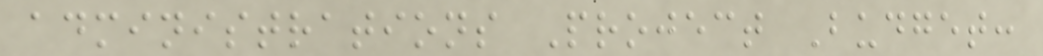administrations Project Budget:
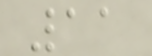11
